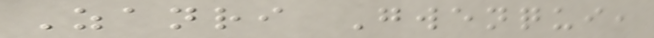Zanri Gwenqui,
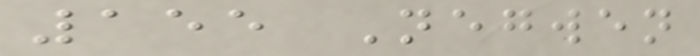155 Negwen
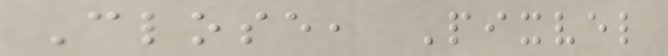Close, Pixvel
